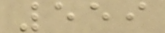559
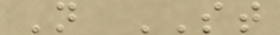N ST
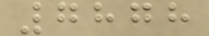7878
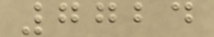7724
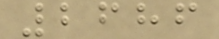2686
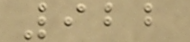922
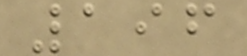196
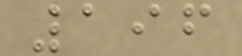196
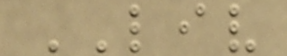LIV
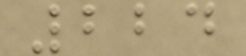224
